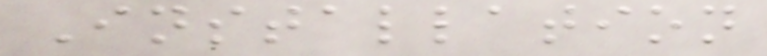Installation
